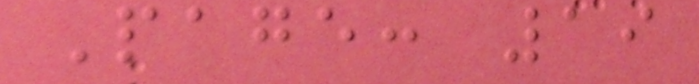Page: 19
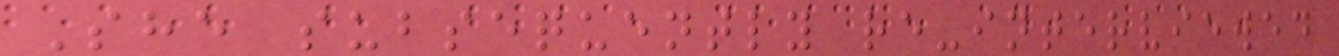She subsequently re-interviewed
